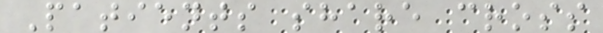Patients share cross
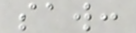saw:
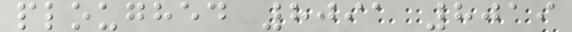ploughed 8091 8019
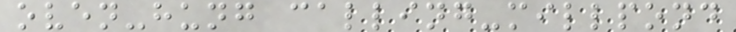oven-hung calling-millpond
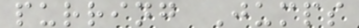purring Jumps
